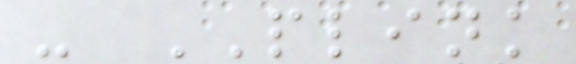- PLINK
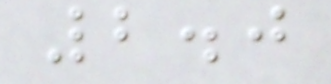2.0
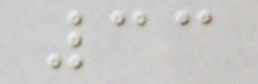33
